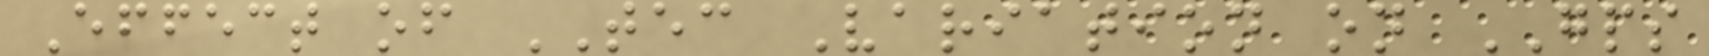Effect of TEC Variation on GPS
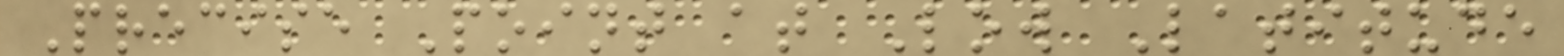Precise Point at Low Latitude
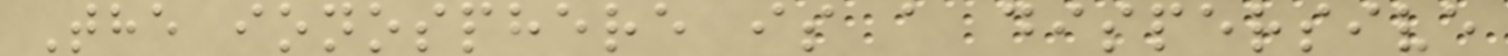The ionosphere is a dispersive
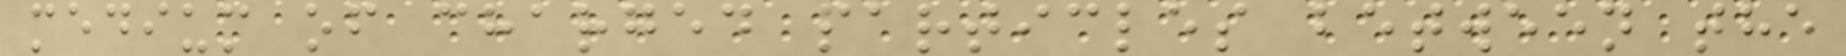medium of charged particles between the
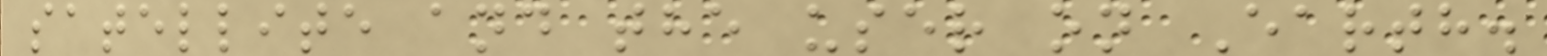satellite and the user on Earth.
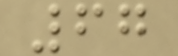67
